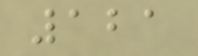121
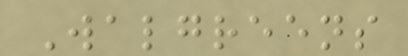Walgreens
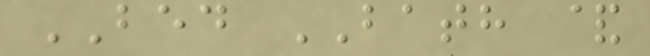BED BATH &
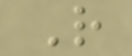R
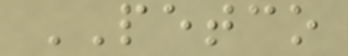PETCO
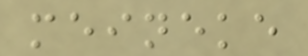meineke
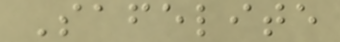Safelite
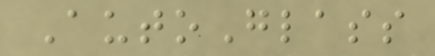AutoGlass
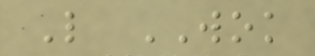L WOK
